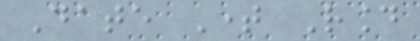Date Time Round
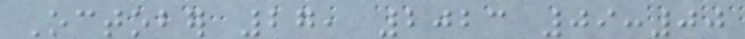October 27, 2023 09:00
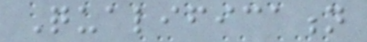Qualification
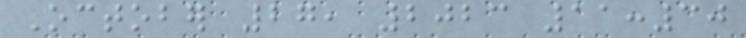October 27, 2023 11:30
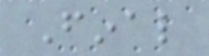Final
